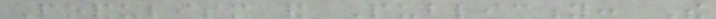Populism and Publicity: The
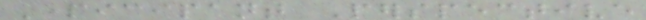Participant Perspective
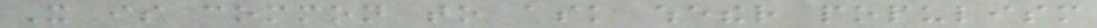It is common to ask whether populism
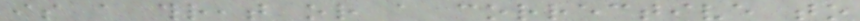is a threat or a corrective to
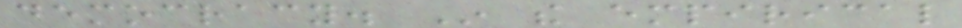democracy. In the empirical
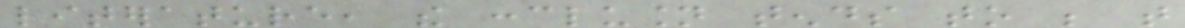literature, the conclusion tends to be that
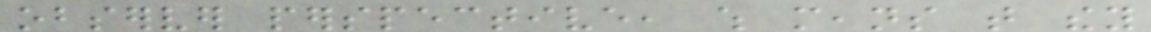observer perspective, which means that they
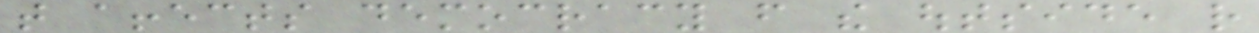that affects democracy from the outside rather
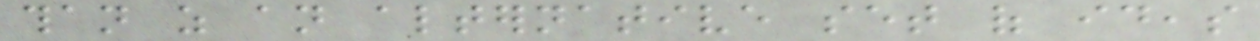than as an alternative set of ideas
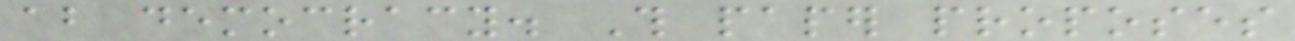about democracy. This paper proposes
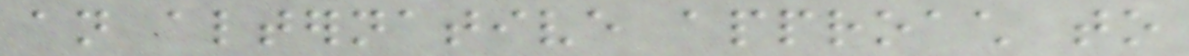an alternative approach to
